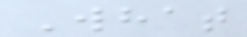What
